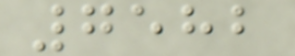7582
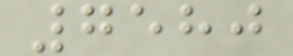7580
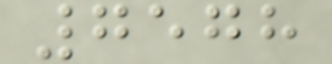7578
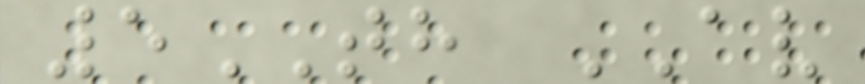5TH AV
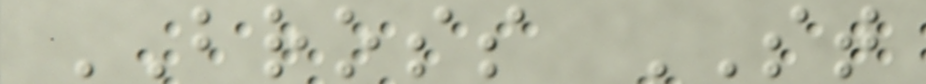BROSS ST
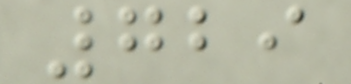729
